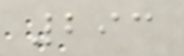293
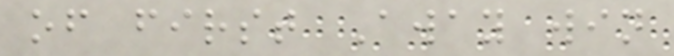of first Away win
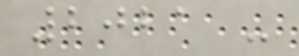2021 -
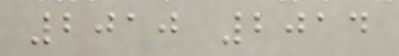2010 2014
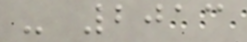- 2013
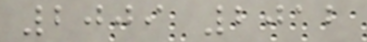2009 2012
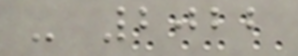- 2022
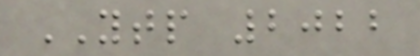YTP 2022
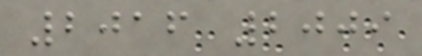2016 2009
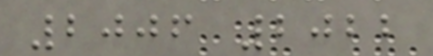2006 2022
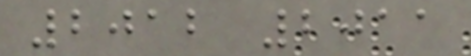2012 2011
